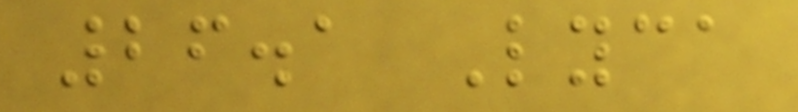26.1 Lyca
